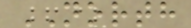NORTH
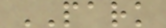PARK
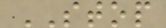STOP
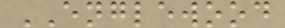ENGLEWOOD
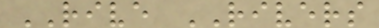RIVE RIVERS
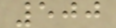500
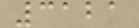3121
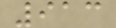913
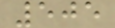505
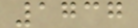1737
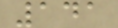141
